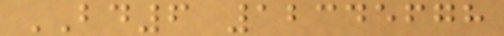BD6 12345678
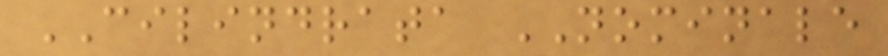CILINDRATA NOMINALE
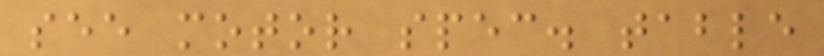see motor spec. table
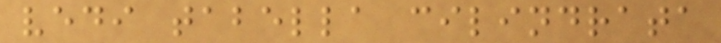vedi tabella cilindrata
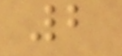2
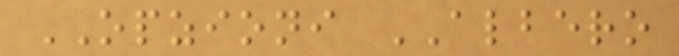OPZIONI ALBERO
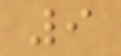9
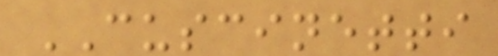CUSCINETTI
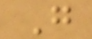G
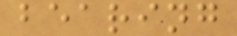bearing
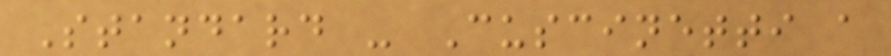Standard - Cuscinetti a
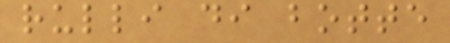rulli di botte
